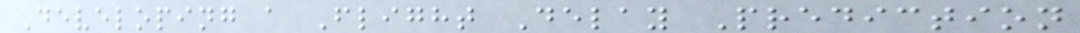Developing a Flight Delay Prediction
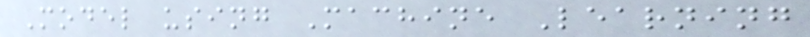Model using Machine Learning
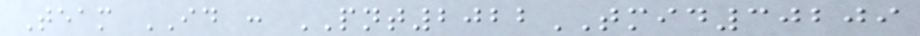Team ID : PNT2022TMID30209
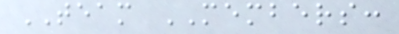TEAM MEMBERS:
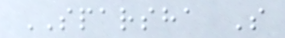SPARSHA S
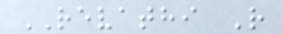REVATHI R
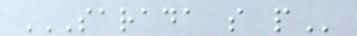SARADA S P
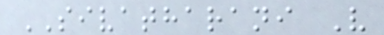SIVATHARANI V
